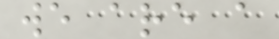we are a
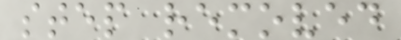step removed
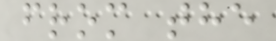from the
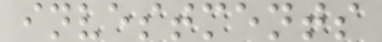investments
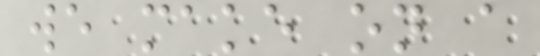we make on a
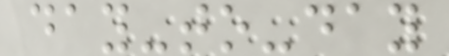day-to-day
